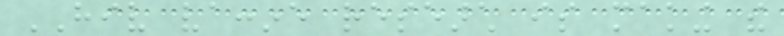HIV vaccine research is making the
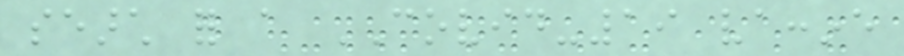search for a COVID-19 vaccine
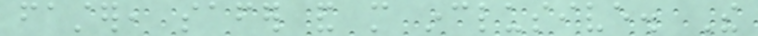faster, safer and more inclusive. The
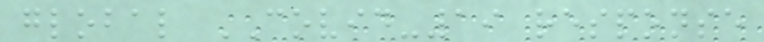global COVID-19 response
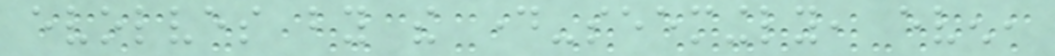evolves by the day-seemingly, even,
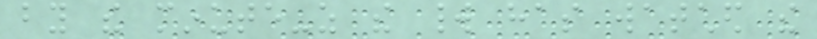by the minute-as the world has watched the
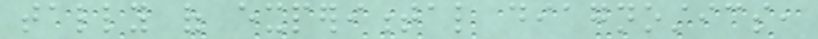tally of experimental diagnostics,
